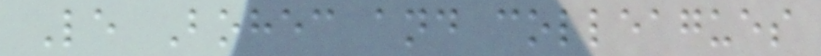Le Bohec and colleagues
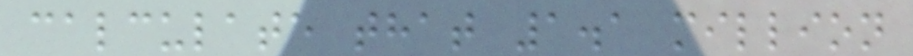calculate that 1.1 million
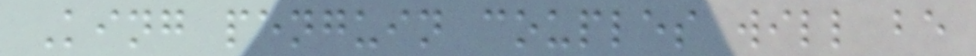King penguin couples will be
